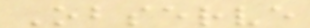Observe
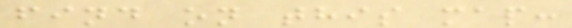find on this map:
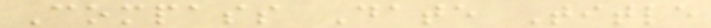Compass Date Title
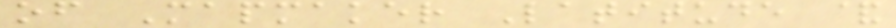of Mapmaker Latitude &
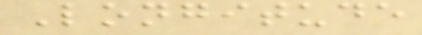Longitude
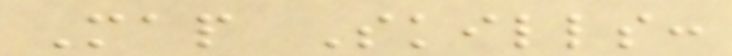Map Skills:
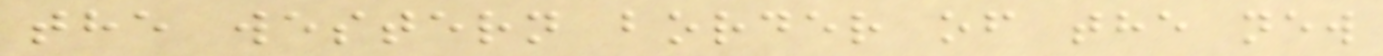the western border of the new
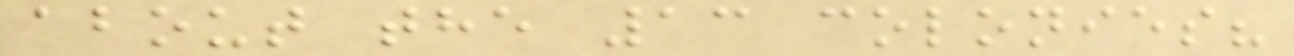about the 13 colonies?
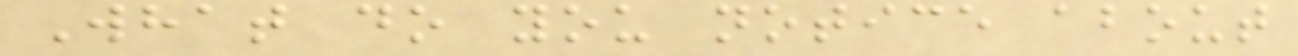What do you notice about
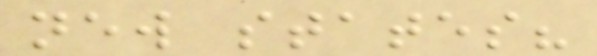new states?
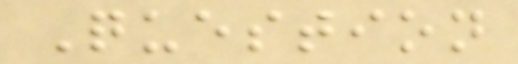Question
